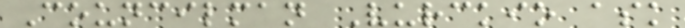Councilman Vurckio ask
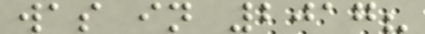was in 2017?
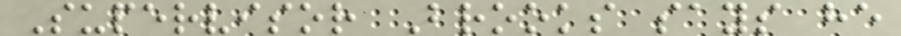Supervisor Brooks says he
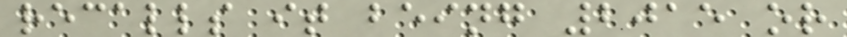recalls it being 2015 or
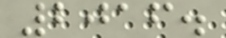2016.
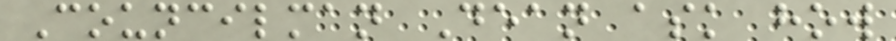Councilman Dean ask how
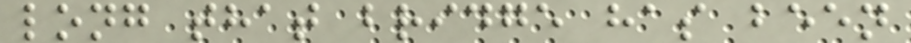long that bridge has been
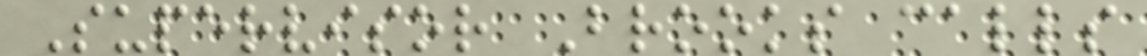Supervisor Brooks calls
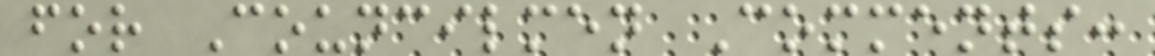for Councilmen Comments:
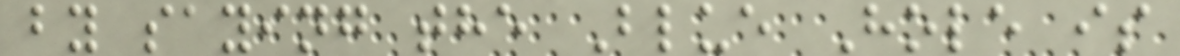by saying the Blue Hole is
